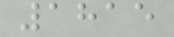1815
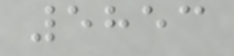5853
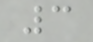3
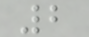2
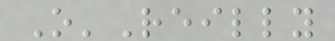O'Reilly
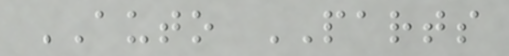AUTO PARTS
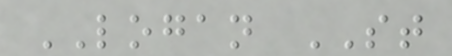LOGAN ST
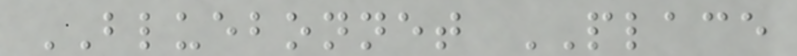BLUEBONNET PLACE
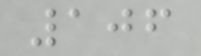106
